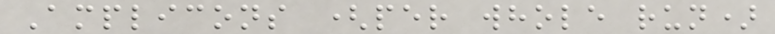Amplicons (per whole run)
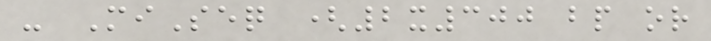- MiSeq (2x300 bp or
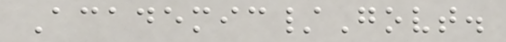Academic/Govt.
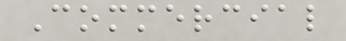Commercial
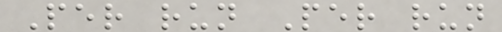Per run Per run
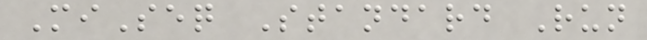MiSeq Standard Run
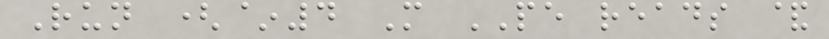Run (~4 M PE reads &
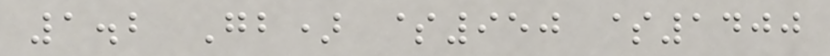1.2 Gb) $950 $1400
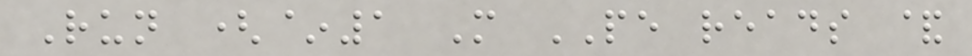Run (~1 M PE reads &
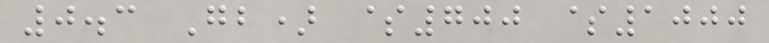0.3 Gb) $700 $1000
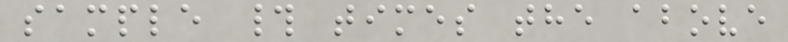sample # times the above
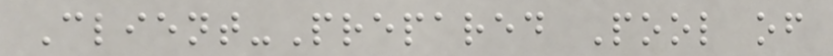Client-Prepared Pool of
